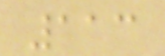113
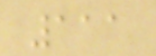111
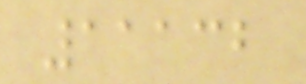11132
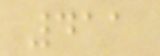411
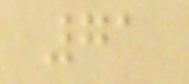71
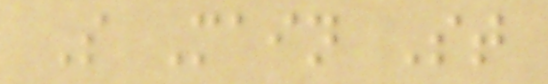S Main St
